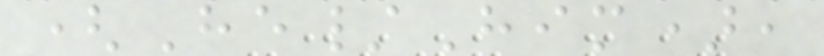(He/Him),
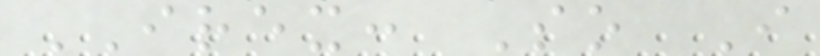IREX: So I
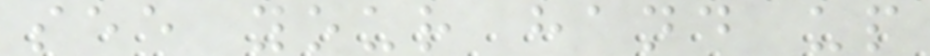see your hand up
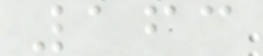163
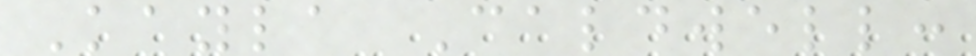Kayla Caldwell:
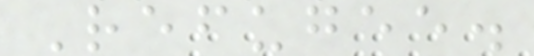Refugee.
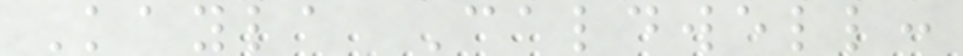Kayla Caldwell:
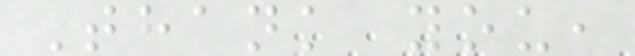Thank you,
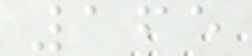165
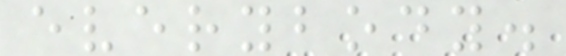everybody.
